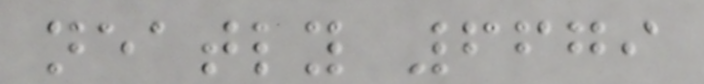neatly 6679
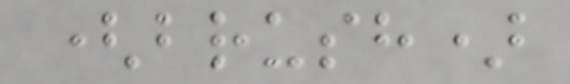(brush)
